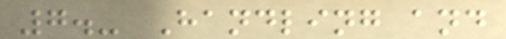7.- Handling and
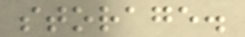storage.
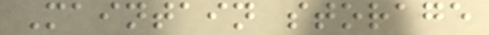Maintain storage
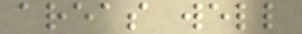areas well
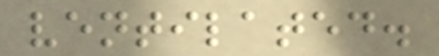ventilated.
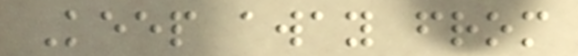Keep away from
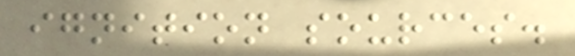ignition sources.
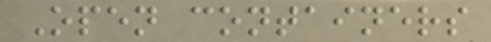Open containers
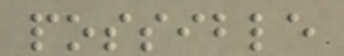possible
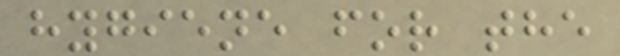hygiene for the
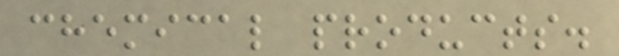chemical products.
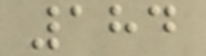184
